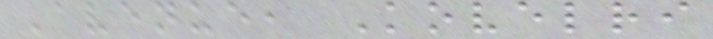Avenue, Kovelri
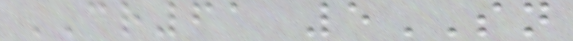CR61 5SN
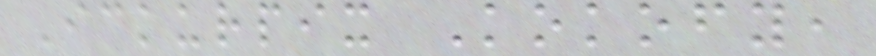Ickurpix Kokofy,
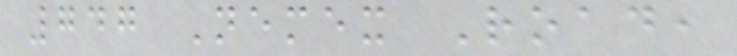747 Nemex Road,
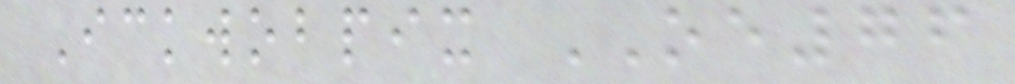Ickwobpix OE76
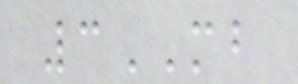3MB
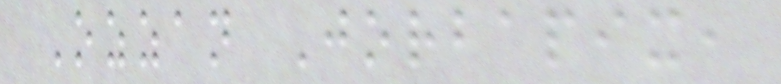Ozzan Jorbapix,
